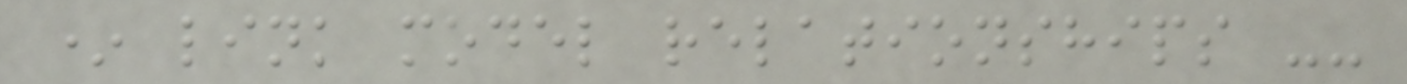* link model relationships --
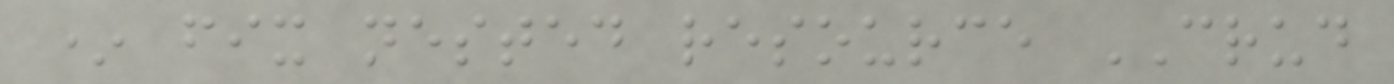* fix nested resource CRUD
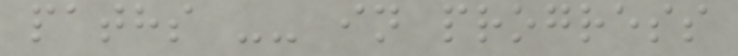paths -- in progress
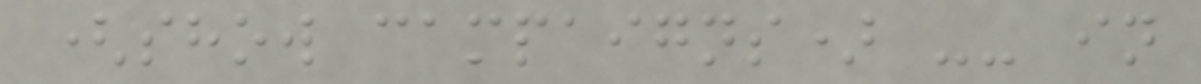(show campaigns) -- in
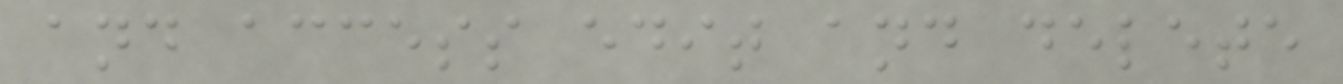and access edit and delete
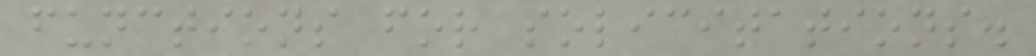functions for solicitations.
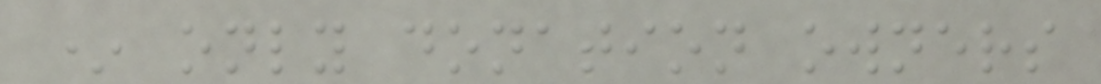* only donation owners
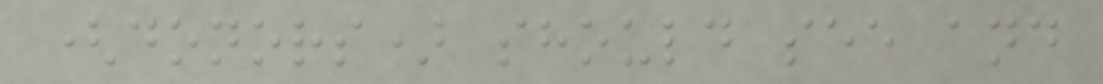(donors) should see and
